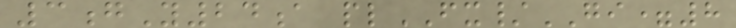3gY24a plFX/GI=8
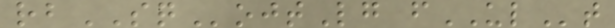rbSQojtLg fULt
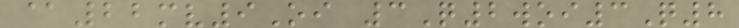@22mv9Oi 3Q2woi3Q8
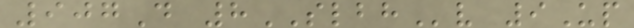907D 8SLBHv 9Up
